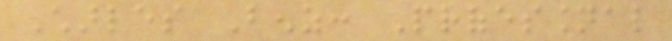Charles Benz: Professional
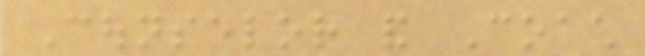Counselor and Coach
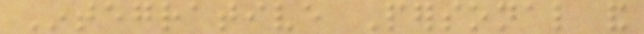Integrative Personal and
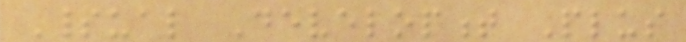Spiritual Development Plus
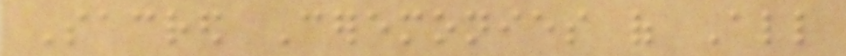Sacred Ceremonies of All
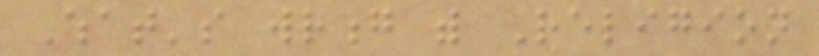What's wrong with Religion
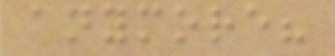anymore?
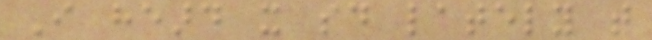I heard it said lately that
